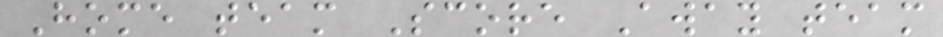Home team Score Away team
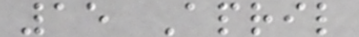15 April
